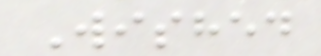Wished
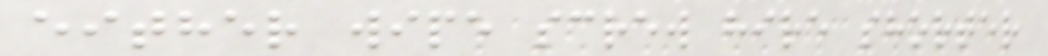either wipe screw hire shorter
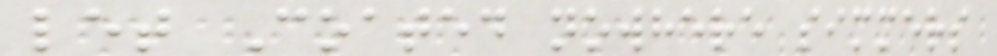let Coated nowhere simmers
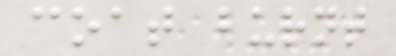coat burnt
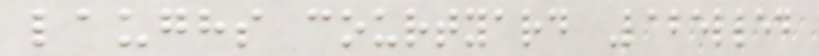laughs courtyard Labelled
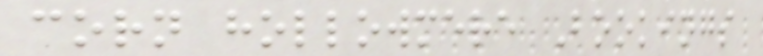corn hollowmere Bookings
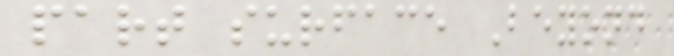part surface Beyond
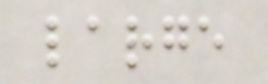large
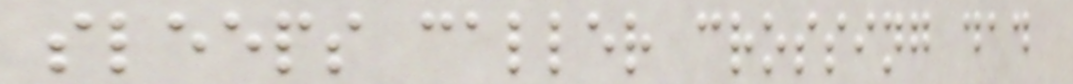sleeps caller crossing dad
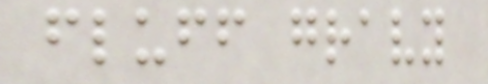fluff gravy
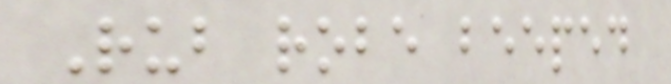Rub robe beeped
